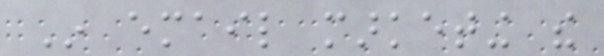In email marketing the
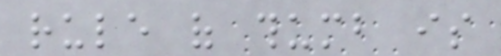rule of thumb is
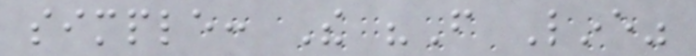simple: The "From Line"
